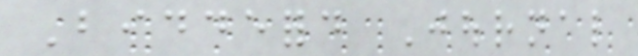Biddeford Journal
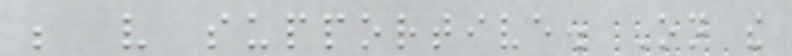be very supportive. On the
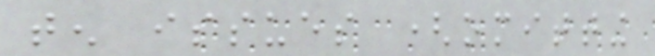ten issues (omitting
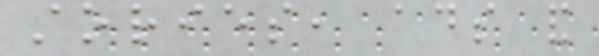stories, ads and
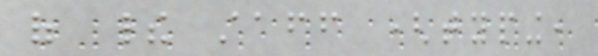of their staff (typing,
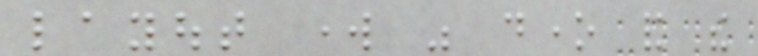layout work was done and the
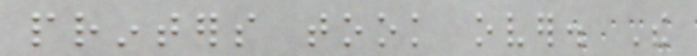printers took over. The
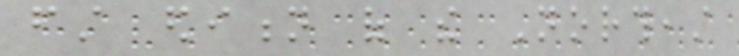first edition of the Northeast
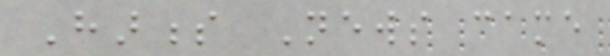Harness News came
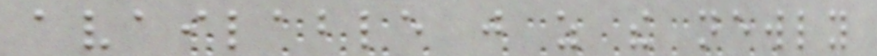available just as the newly
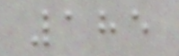185
